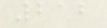212
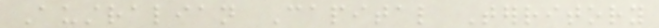Australian Capital Territory
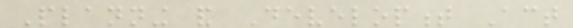Planning and Development Act
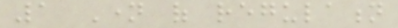1 Name of regulation
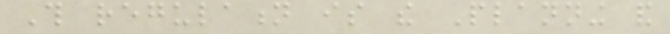This regulation is the Planning and
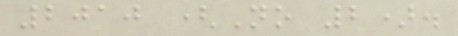2010 (No 2).
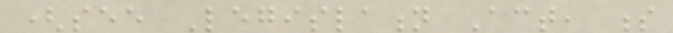(see Legislation Act, s
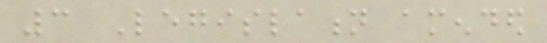3 Legislation amended
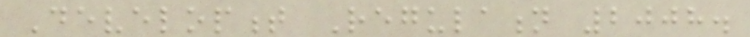Development Regulation 2008.
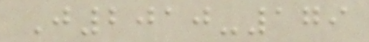J2010-179
